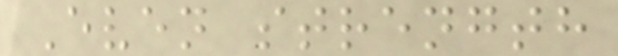Even strength
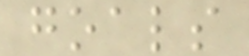goals
